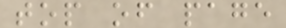top of page
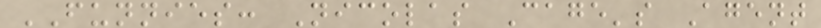FUNNIES: Nicolas Cage's Agent
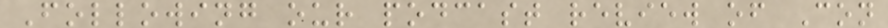Following our podcast review of Con
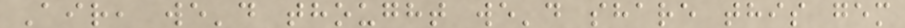Air, we'd thought we'd share this gem
